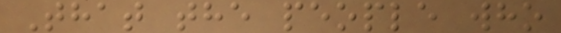That the people who
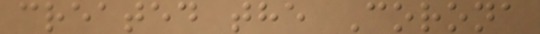created the Corona
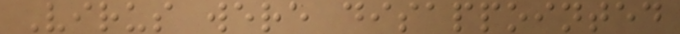Virus were disappointed
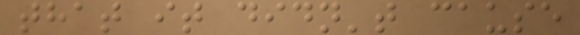that it didn't cause
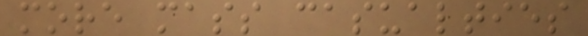more mass casualties
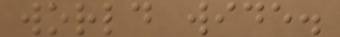world wide.
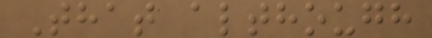That although
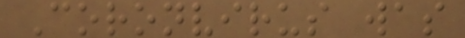Coronvirus was
